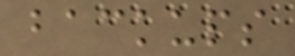backups
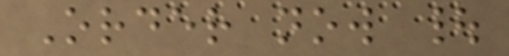Order now |
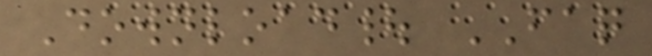Download| FAQ
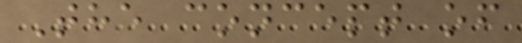The concept of
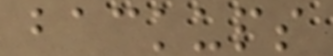backups
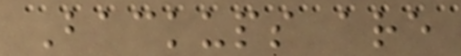Backups are
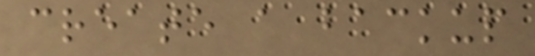create a backup
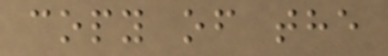copy of the
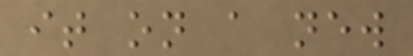it on a new
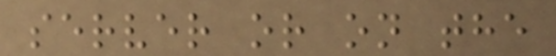server or on the
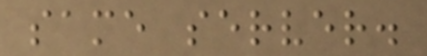same server.
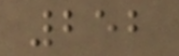252
